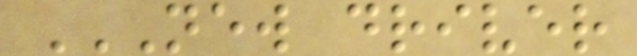NEW DRIVER
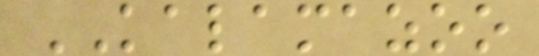KALAMAZOO
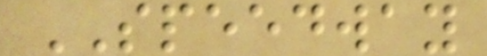SPEEDWAY
